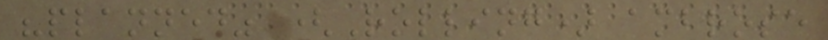"planned" (Rolling) ambrose
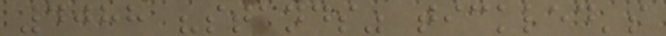4088 "stands" tickled's
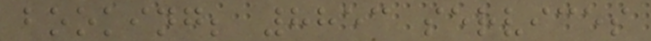booking; 8853 services
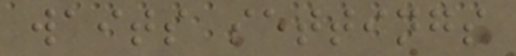waits settings
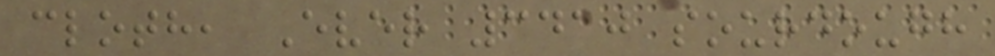cloth, Ever 3410 sourdough
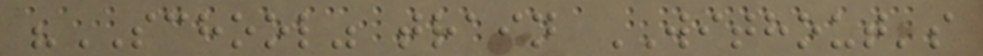"SCHOOL" train WITHOUT's
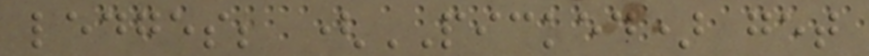ledges; (PICKED) get
